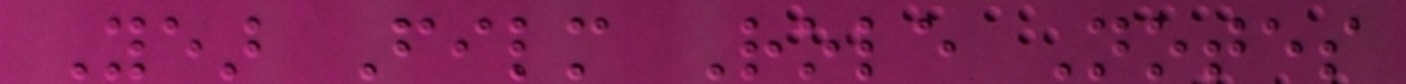Year Film Role Notes
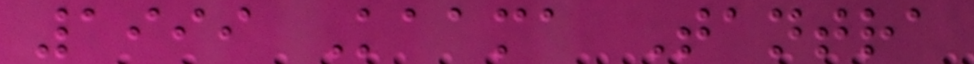1999 Kaama Tantra
